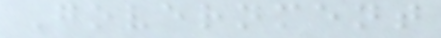Government
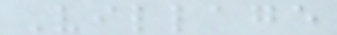Village
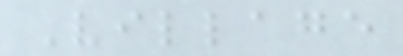Village
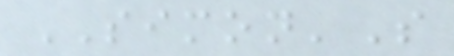SIMON'S
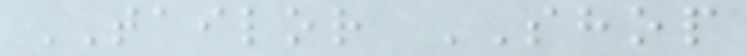TAILOR SHOP
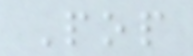Pop
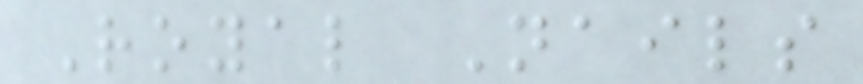Royal Nails
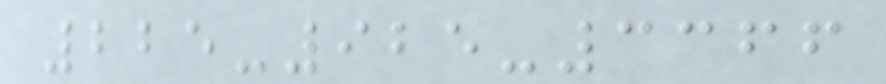225-925-3366
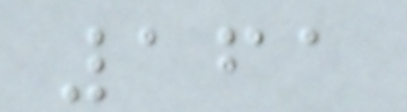161
